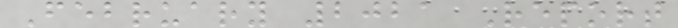February 2021 Report
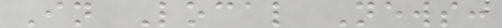In Local News:
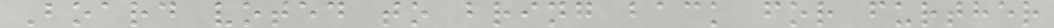Board voted to bring back for further
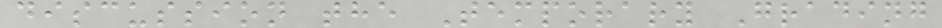discussion the Temporary Grading
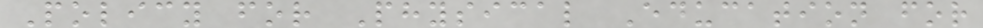Policy for Physical Education for
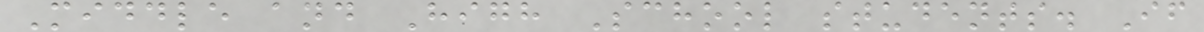Middle and High School students. If
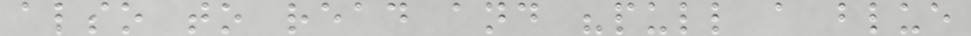also to read and "pull a blue
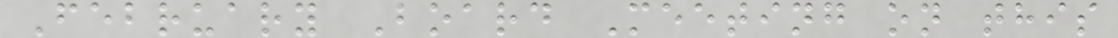February Board Meeting on this
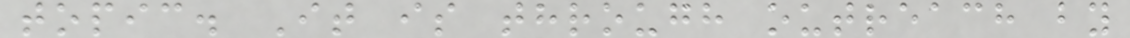topic. It is through outreach by
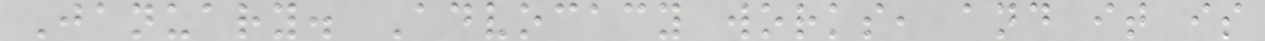January. Advocacy works, and it is
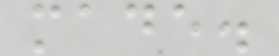made.
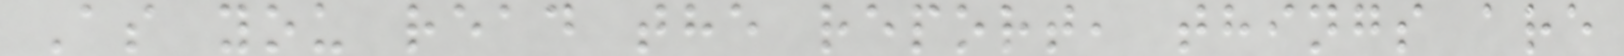As you read the report, things are
